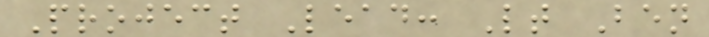Project Lead: Lt Ben
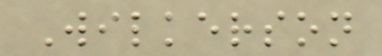Wilkerson
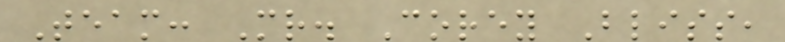Team: Mr. Corey Bliss,
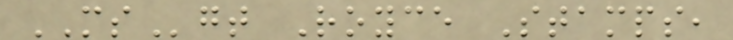MSgt Royce Stamps,
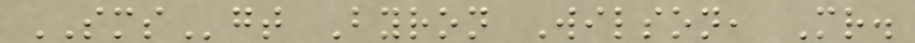SMSgt Byron Wilson, Mr.
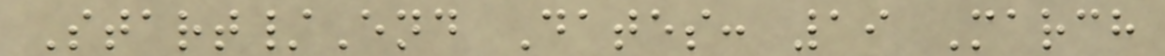Start/End Dates: 19 March
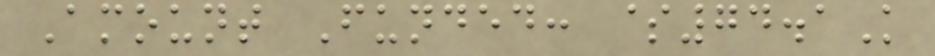Amount Funded: $74.1K
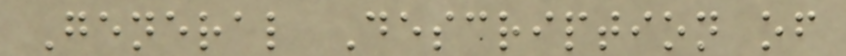General Description of
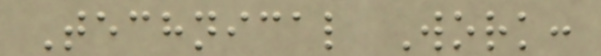Technical Work:
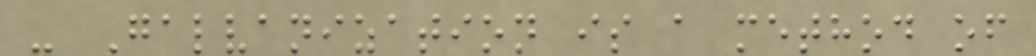- Galvanization is a method of
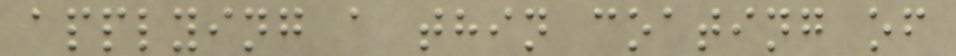applying a thin coating of
